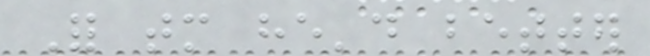For tomorrow he'd better
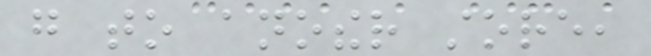go to another store,
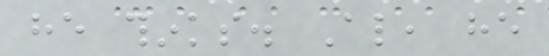he thinks. Also, he
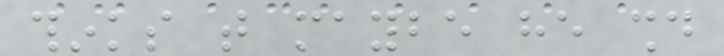thinks that maybe he should
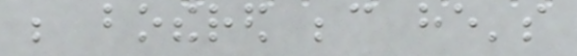be bothered because he's
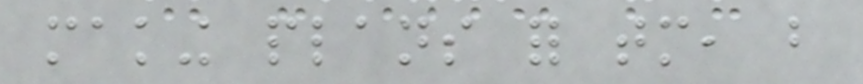making plans for tomorrow, but
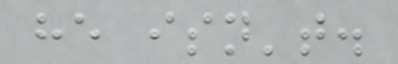he isn't.
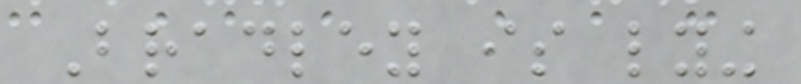Bradley is lying
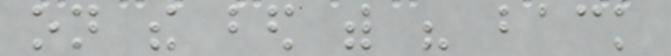on the bed with his back
